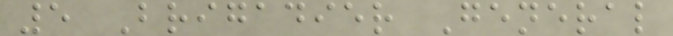5 Brigadier General
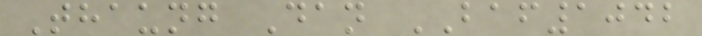Thaung Dan BAF1042
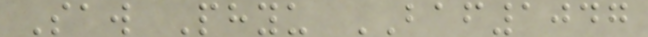Saw Phyu BAF1047
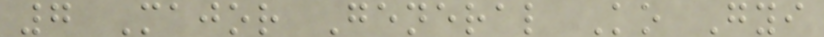7 Major General Ko Gyi
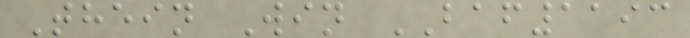Thein Win BAF1193
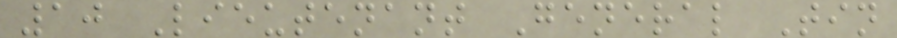10 Lieutenant General Tin
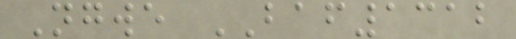Ngwe BAF1312
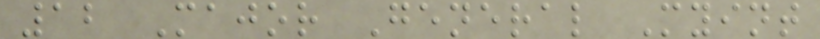12 Major General Myint
